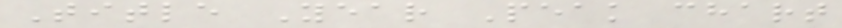Title Year Peak chart
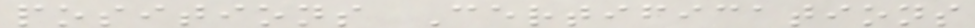positions Certifications
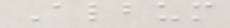Album
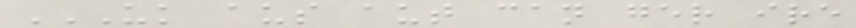UK AUS AUT CAN GER IRE
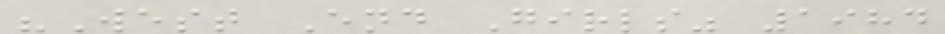"West End Girls" 1984
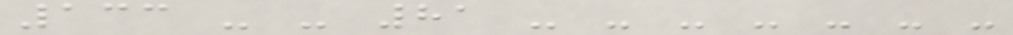133 - - 81 - - - - - - -
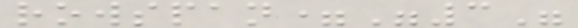rowspan="3"
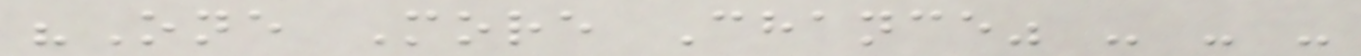"One More Chance" - - -
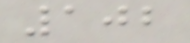102
